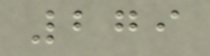279
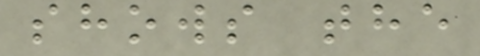shows the
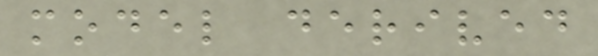model derived
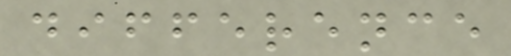difference
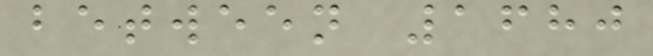between 1680
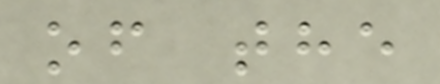of the
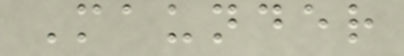Maunder
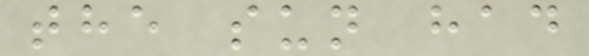the sun had
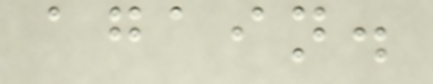again.
